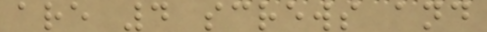are 4 screws and
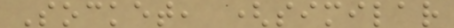Socket, (similar
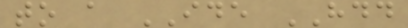to a IDE HDD
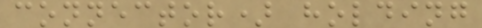connector) holding
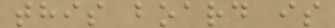this board is
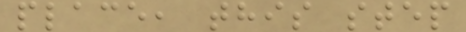place, this step
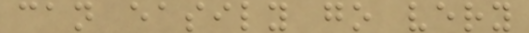can easily go very
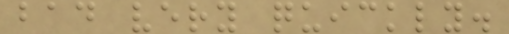bad very quickly.
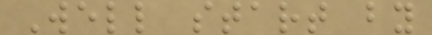Well start by
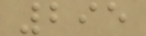295
